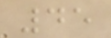45
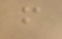f
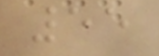55
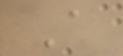A
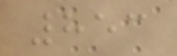853
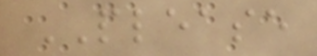PLEASE
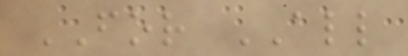FOR ALL
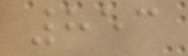853
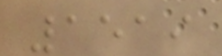1519
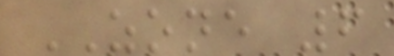ZONE 6
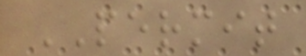PERMIT
